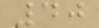40
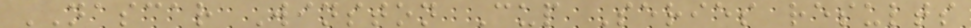NASCAR Winston Cup Series results
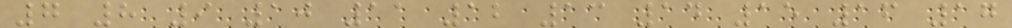7 8 9 10 11 12 13 14 15 16 17
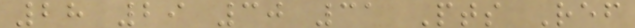28 29 30 31 Pts Ref
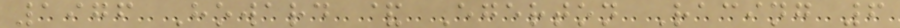1976 Howard & Egerton Racing 6
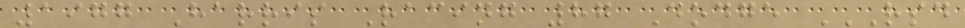1977 Harris Racing 87 Dodge RSD
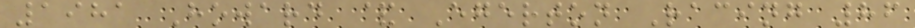1981 Howard & Egerton Racing 86
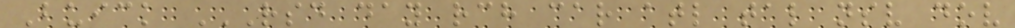Buick RSD DAY RCH CAR ATL TAL NSV DOV
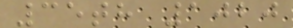35th 1020
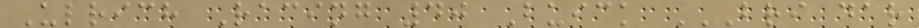Ulrich Racing 40 Buick BRI DAR
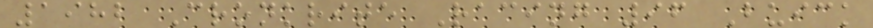1982 Cronkrite Racing 96 Buick
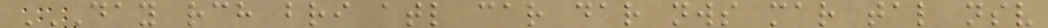DAY RCH BRI ATL CAR DAR NWS MAR TAL NSV
